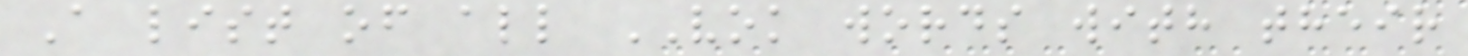A list of all VOK words with their
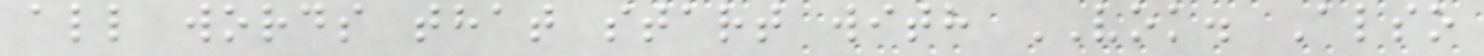all words that start with VOK. Also
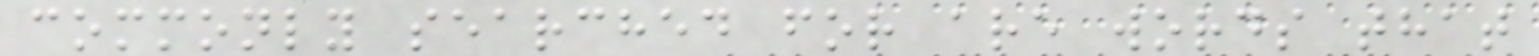commonly searched for are words that
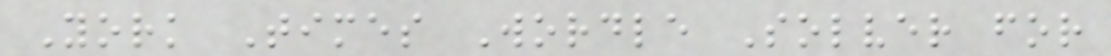York Times Wordle Solver for
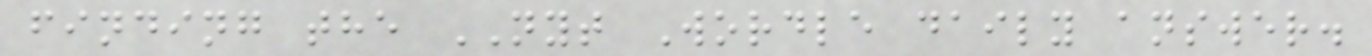finding the NYT Wordle daily answer.
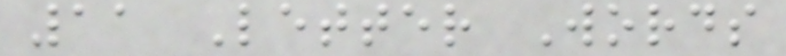11 Letter Words
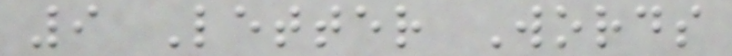9 Letter Words
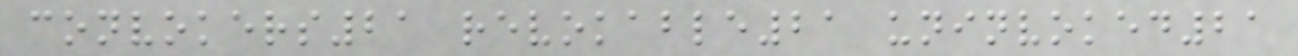convokers21 revokable21 uninvoked21
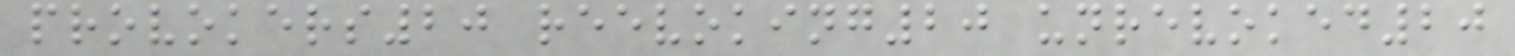provokers20 reevoking20 unrevoked20
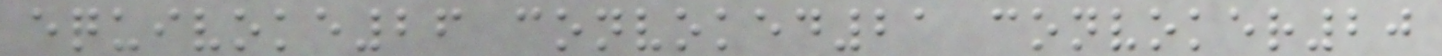equivoke26 convoked21 convoker20
